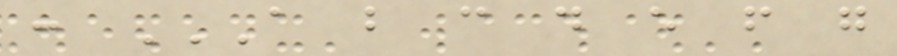: A B C D E F G
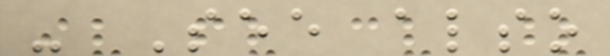- See also
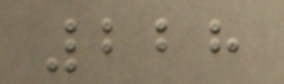228
